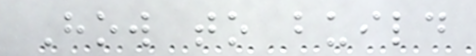How to build
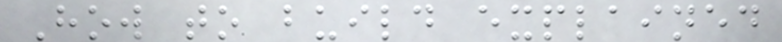How to build explained
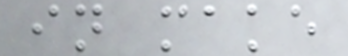in make
